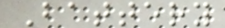Battery
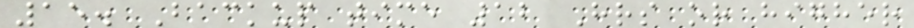15. Backup time 12 Hrs or higher
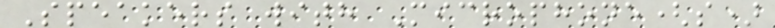Speakers with Microphone(s)
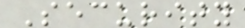Security
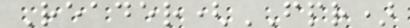Reader(FPR)
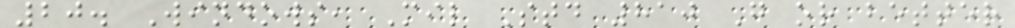20. Windows, Mil Std 810 G or better
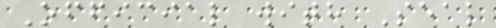Official with Seal
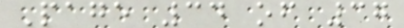Page 34 of 37
